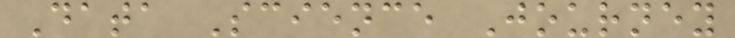Data Science Journey
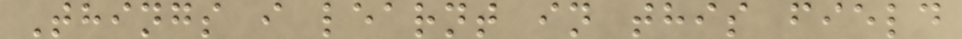Things i learnt in this field
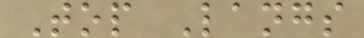Top Langs
